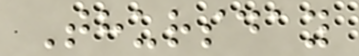Thursday
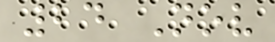24 Nov
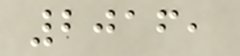2016,
